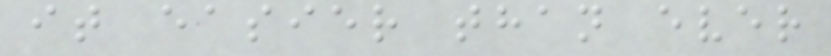it easier than ever
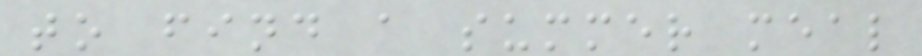to find a summer meal
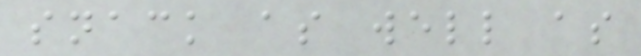snack as well as
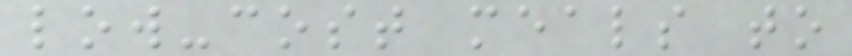low-cost meals to
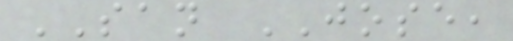SAN JOSE,
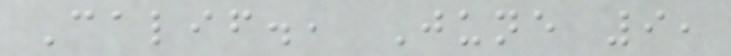Calif., June 9,
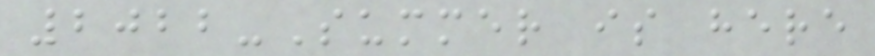2022-Summer is here
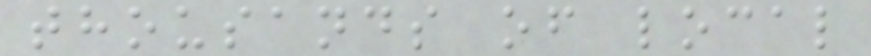thousands of local
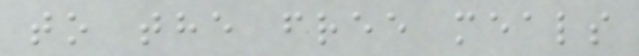to the free meals
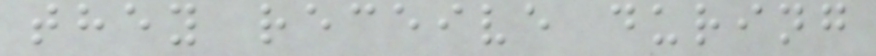they receive during
